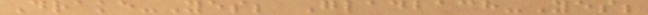Drake-Yes; Gladbach-Yes;
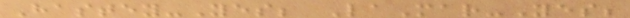Hastey-Yes; LaMar-Yes;
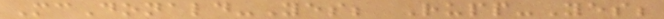McDonald-Yes; Rupp-Yes;
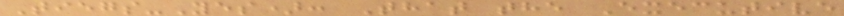Tiegs-Yes): That the Executive
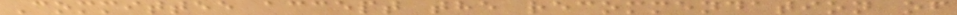Committee accept the recommendation of
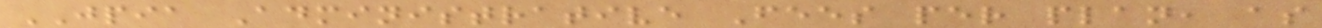JPIA Administrative Fees per plan, as
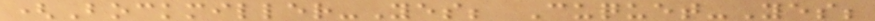(Bockmiller-Yes; Cuquet-Yes;
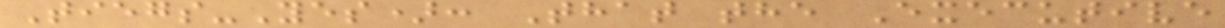Tiegs-Yes): That the Executive
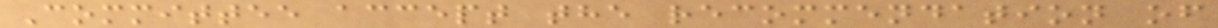Committee accept the recommendation of
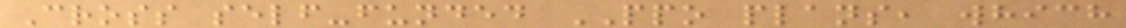Cross self-funded PPO plans, which
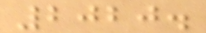2020.
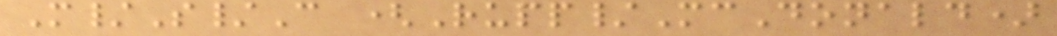M/S/C (Rupp/McDonald)
